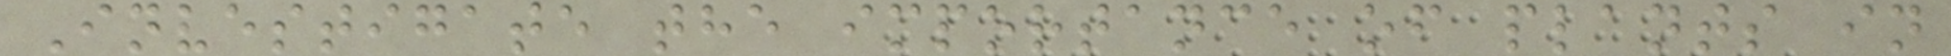Investigate the importance of plants in
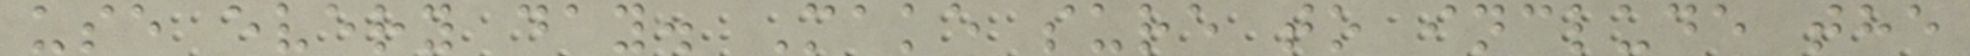use every day. Make sure to include the
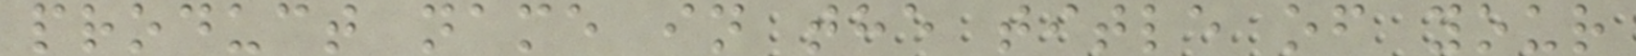product name in the title of your
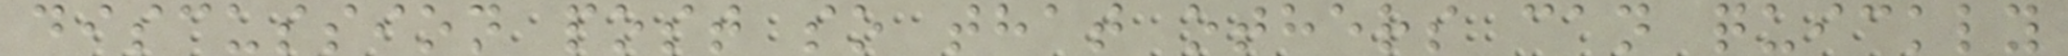discussion post so that others can quickly
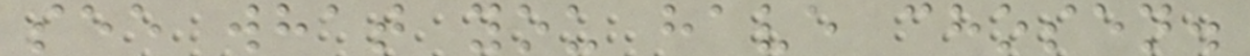see what you have chosen.
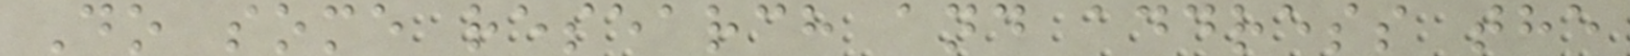Do some research and address the
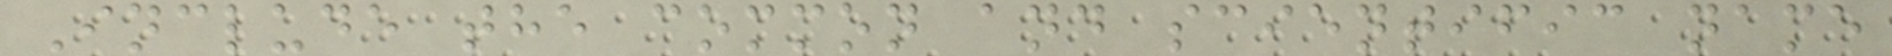Include the common and scientific name
